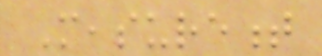Measurement
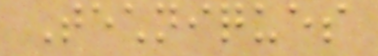Techniques
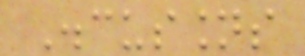Discussions
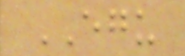EGU
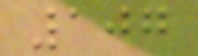107
